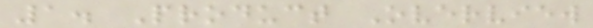1. Product Overview
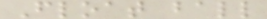Float ball
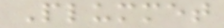Plummet
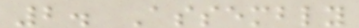2. Assembly
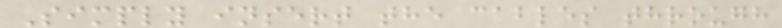Simply insert the cables through
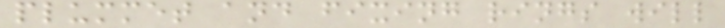plummet and fixing rings will
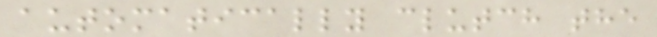automatically clutch the
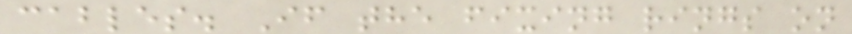cables. If the fixing rings on
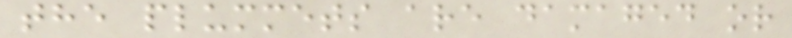the plummets are damaged or
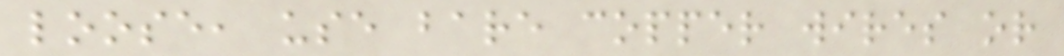loose, use bare copper wires or
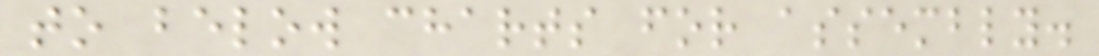to below charts for assembly.
